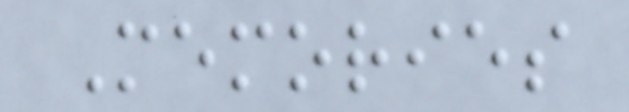Memories
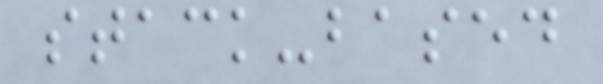stack-based
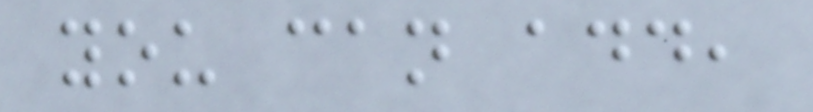you can add,
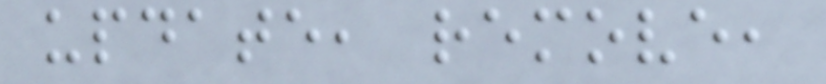update, remove,
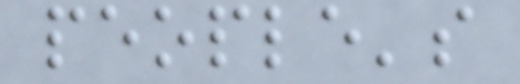people's
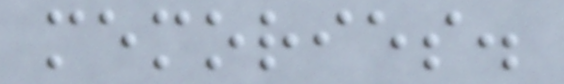memories.
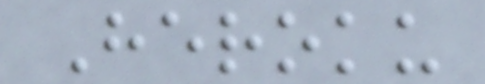Heroku
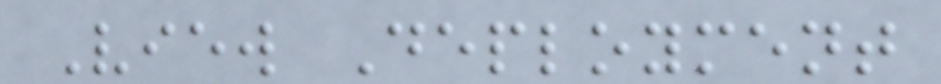View Deployment
